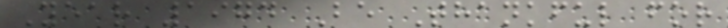Year 1974 Be Thankful for
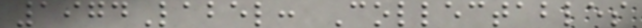1974Label: Collectables
